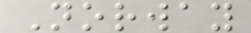Norway
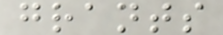grants
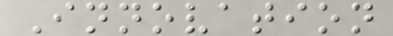Innovation
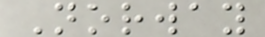Norway
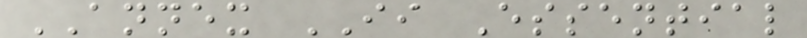ANNEX II Essential
